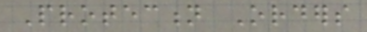Protection Orders
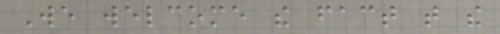We welcome the fact that the
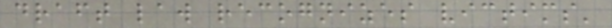draft law recognizes victims'
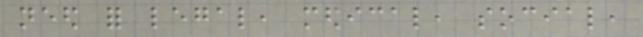need for legal, medical, social,
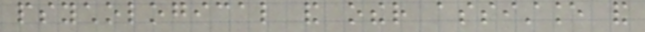psychological and other assistance and
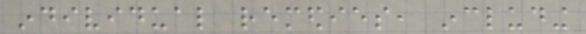individual remedies, including
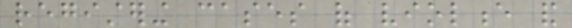registering cases of violence and
